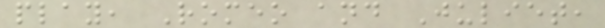play, Romeo and Juliet,
